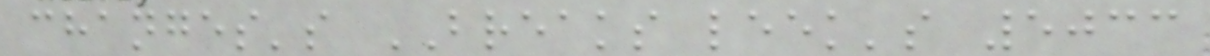changes's BREAKS leek's 5033
